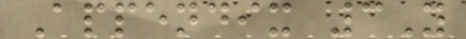Appendix 3Y
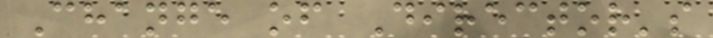Change of Director's
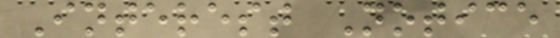Interest Notice
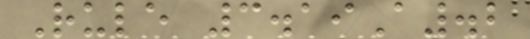Rule 3.19A.2
